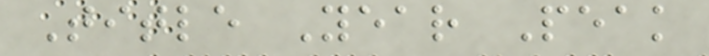Title Year Peak
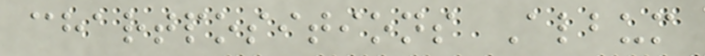chartpositions Album
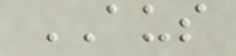AUS
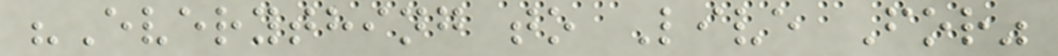"Everything to Live For"
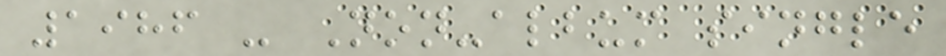1986 - Non-album single
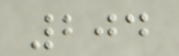204
